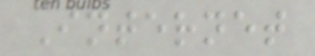Internet
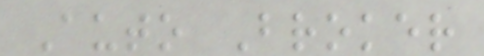Auto Broker
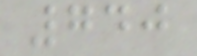740
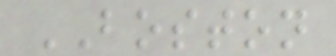BOSTON
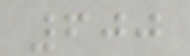600
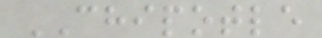CHIPOTLE
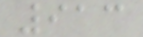913
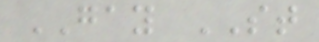GAY ST
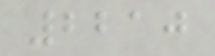2210
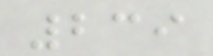239
